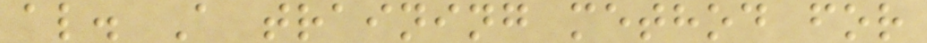al. A training method for
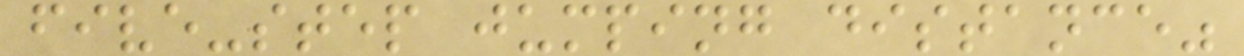five-step jumping distance"
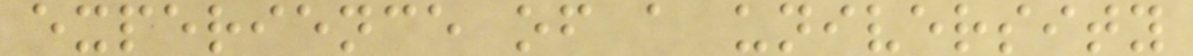experience of a university
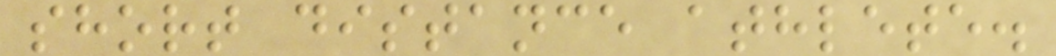short distance athlete.
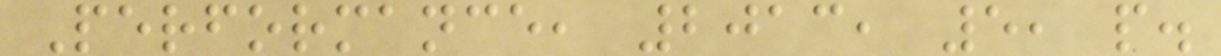Performance, 2013, 5, p.
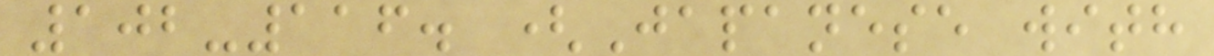102-116. (Japanese with
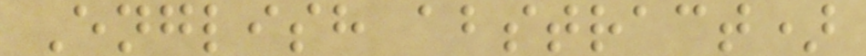English abstract)
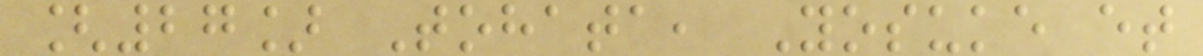[27] Tohata, Yosuke et
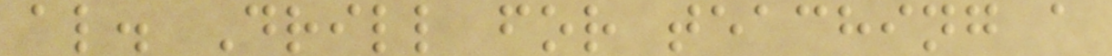al. Drill for teaching a
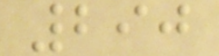290
